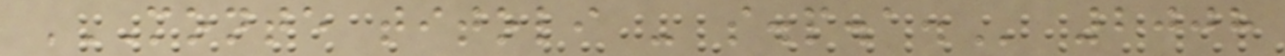MONTE TITOLI - S.P.A. 2008
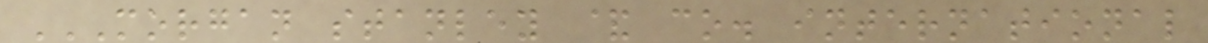MORGAN STANLEY & CO. INTERNATIONAL
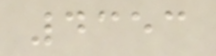4353
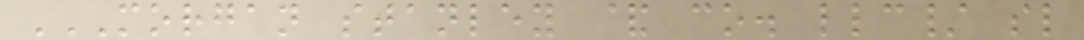MORGAN STANLEY & CO. LLC/ SL
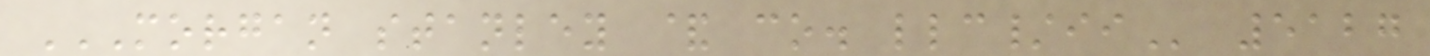MORGAN STANLEY & CO. LLC/II 5127
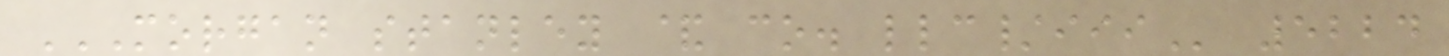MORGAN STANLEY & CO. LLC/III 5224
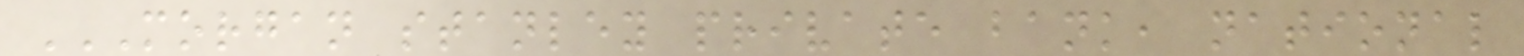MORGAN STANLEY PRIVATE BANK, NATIONAL
